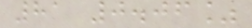81 0.06%
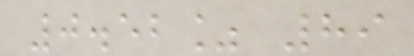0.52% 89
